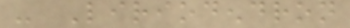- Liriodendron
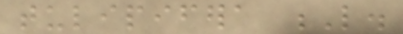tulipifera L.
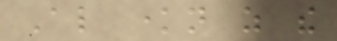Also known as the
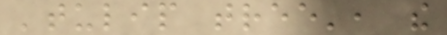'tulip tree', the
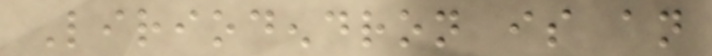Liriodendron is an
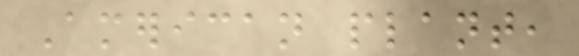American plant,
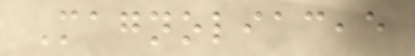Magnoliaceae
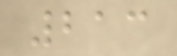213
